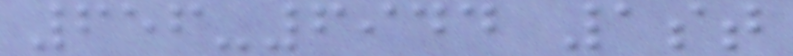656-6944 1st
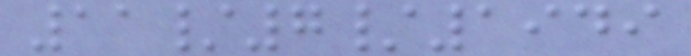11/7/1949
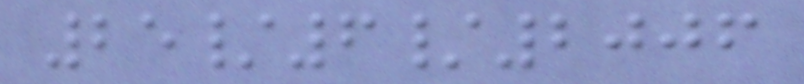25/6/2006
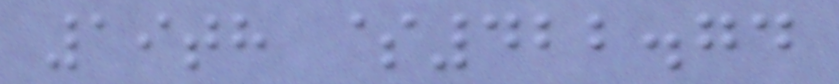19th $422.74
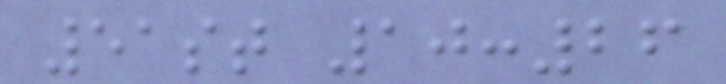51st 10:26
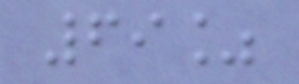69%
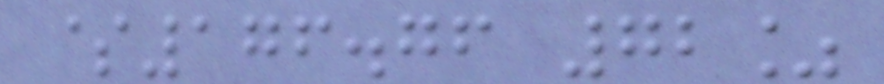$176.76 72%
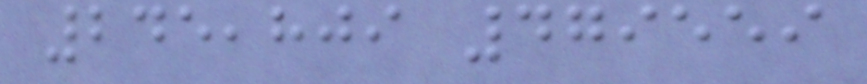245,809 479559
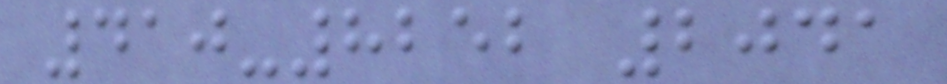410-8252 2041
